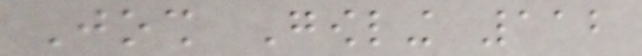Josh Gowling 112
